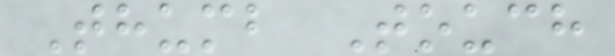Thumb Touch
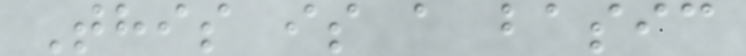This is a basic
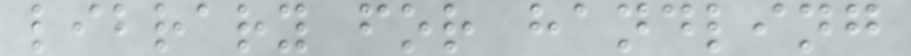library for handling
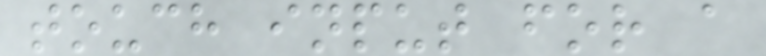touch input for a
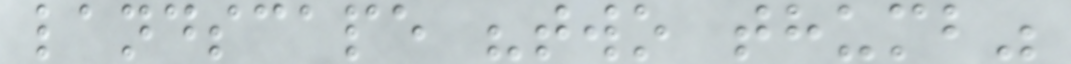landscape "two thumb"
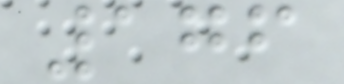176
